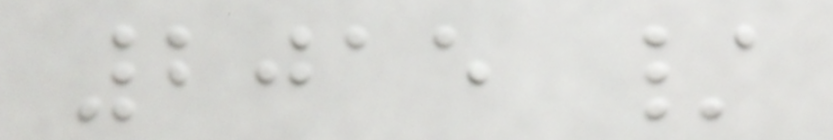2015 /
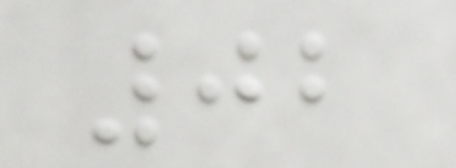02
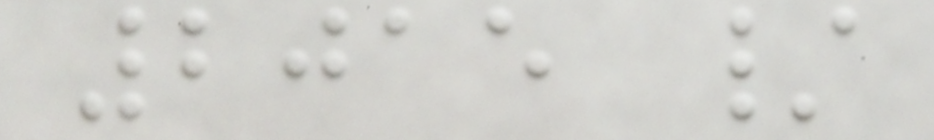2015 /
